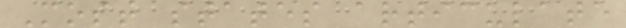Most states articulate
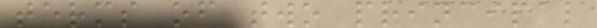terms of two principal
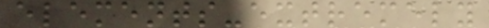elements-extremely
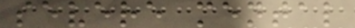severe mental
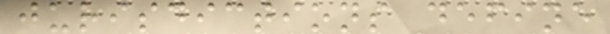jurisdictions define
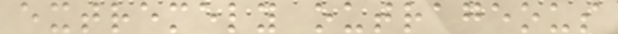extremely outrageous
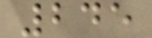245
